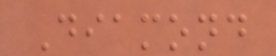Diamond
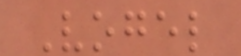Vogel
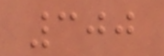300
